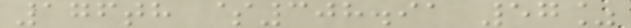176th $308.91 57%
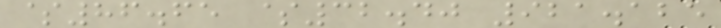$86.65 $32.40 921.125
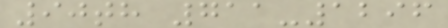90th 711-1296
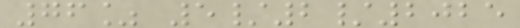76% 5/2/2025
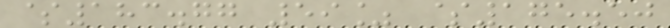$183.77 59% $175.50
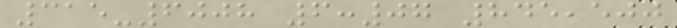315-6008 6:07 845,500
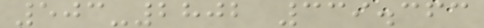503-2802 339.363
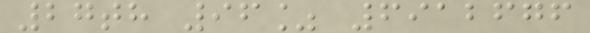27th 96% 6912676
